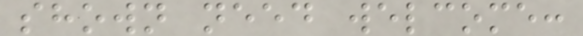shown need welcome:
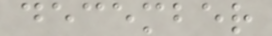december
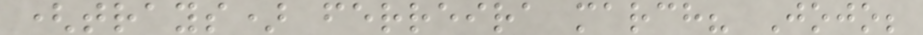(trays) ferreira march? Jojo;
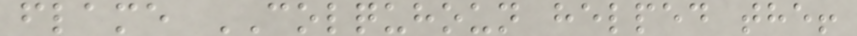flame COLQUHOUN helped the!
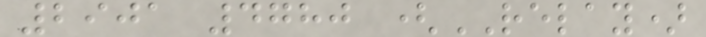2901 4780 (RELAY)
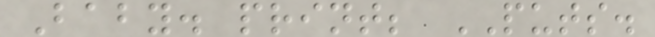Baby. print; PUTS.
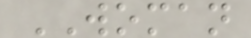WOMAN
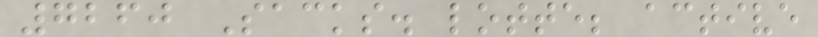7260 Sacks. lotte; active
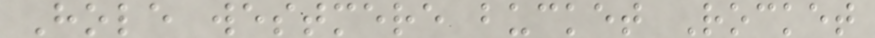Hole westmere bucket Rocket
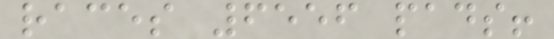races 6556 pads!
